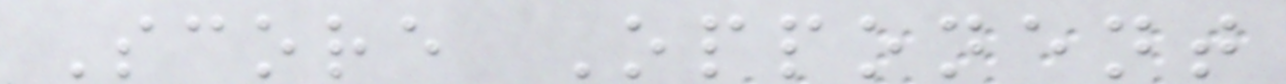Score Opponent
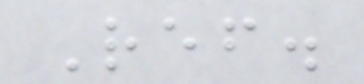Ref.
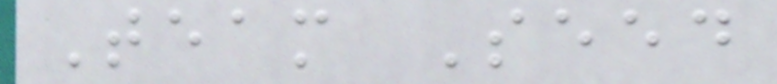Team Seed
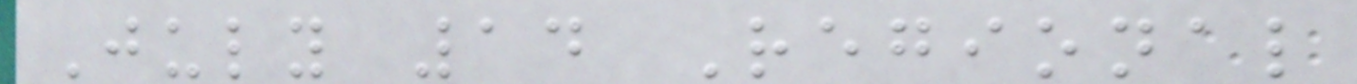July 14 Regional
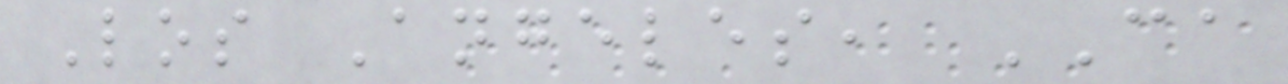Los Angeles, CA
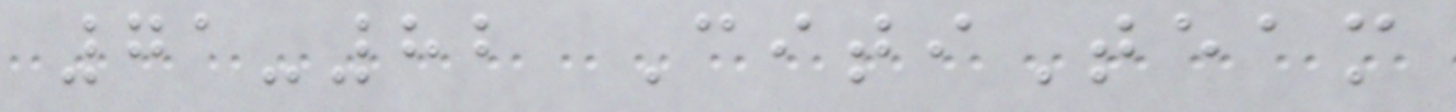71-82 CitiTeam
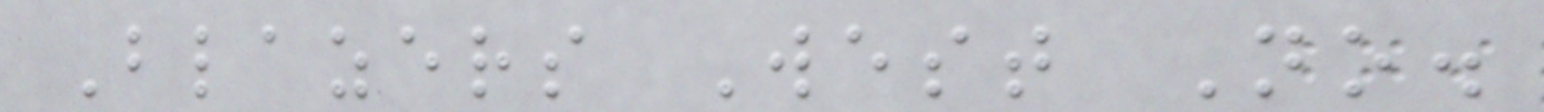Blazers West No.
